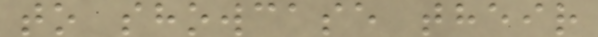to showcase their
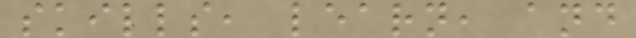skills, learn, and
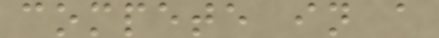compete in a
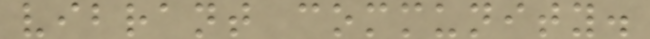vibrant community.
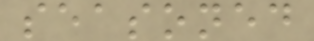seasoned
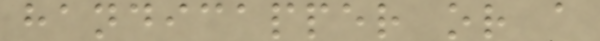handicapper or a
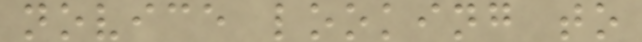novice looking to
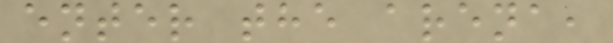enter the arena,
